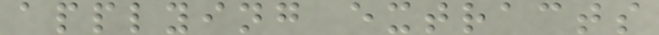applying extracts
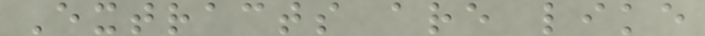Extracts are like
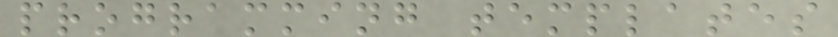programming templates
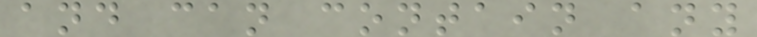and can contain any
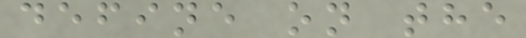define on the
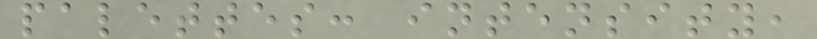palettes: intensity,
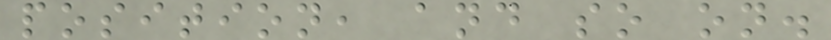position, and so on.
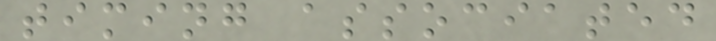timing associated
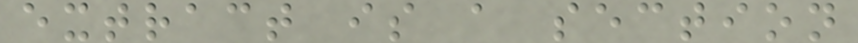extract is a section
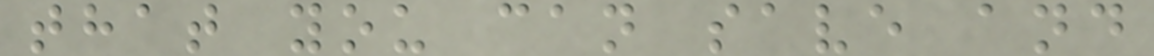that you can save and
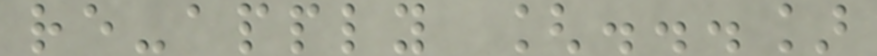re-apply [...]
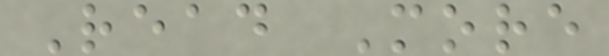Read More
